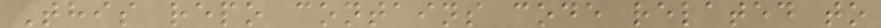This repo contains code related to
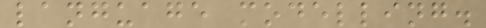language modelling.
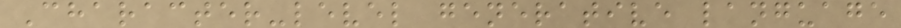Character-level generative language
